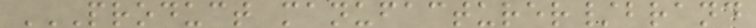PRODUCT MANUFACTURER/BRAND
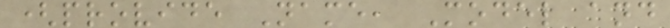(provide Name, Model and
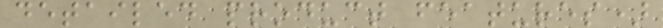detailed product features)
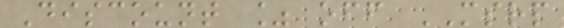Discount % off MSRP
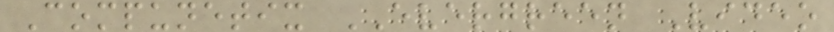Compunetix EVERGREEN Video
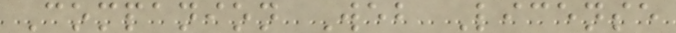Companion Web License
